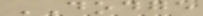DODGE
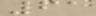61
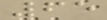65
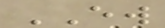EW
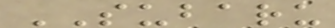SUBARU
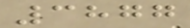3877
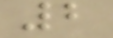2
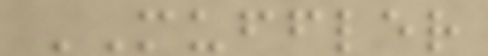MUFFLER
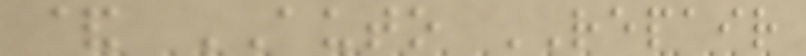& AUTO REPAIR
